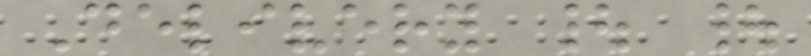Delivery | |
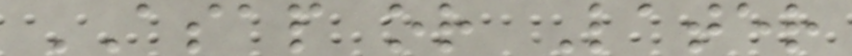ASAP or Later
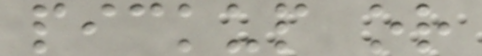pickup or
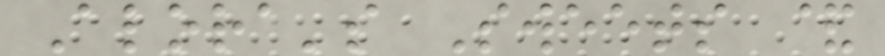Alora's Sweets &
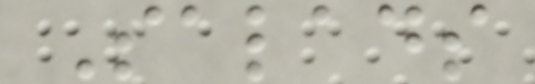Salads
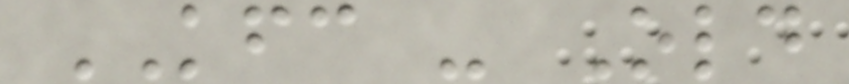KFC - Old
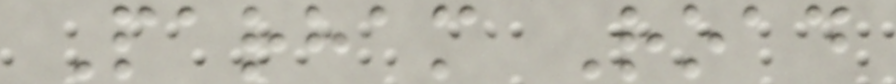Parham Road
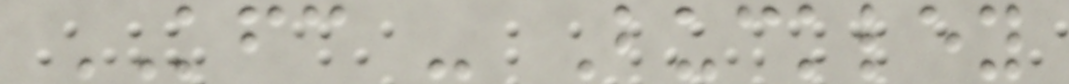KFC - Buckley
